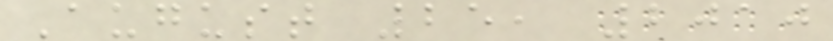August 25, 2010
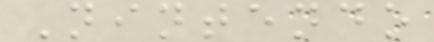Nintendo
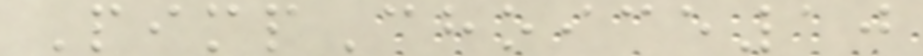PimpChoice10
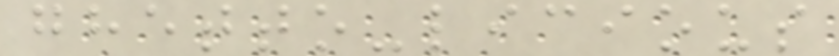ghetto-licious
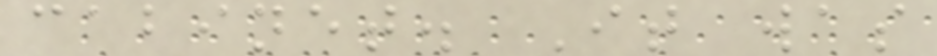cabinet. It was
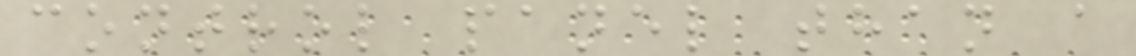control panel than a
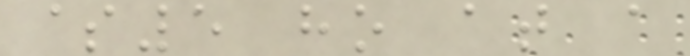$5 ho at a
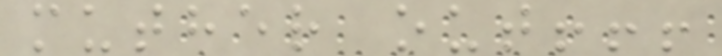muther out!!!
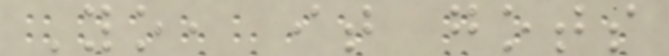Yo, it gots
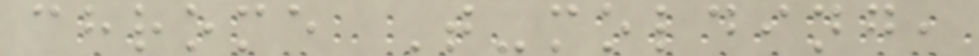chrome T-molding,
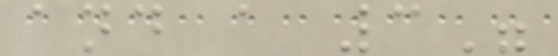and a 3"
